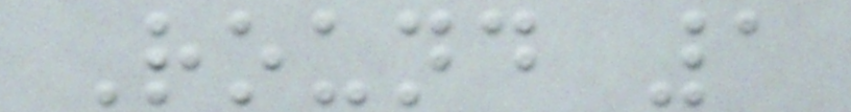Round 1
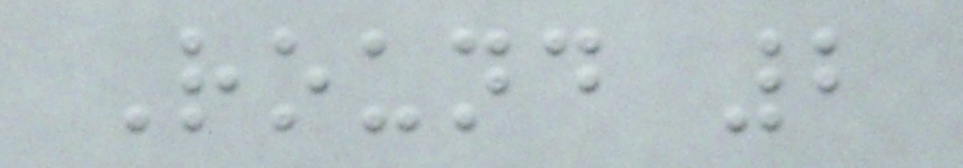Round 2
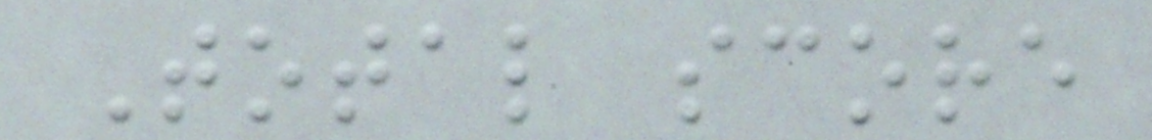Total score
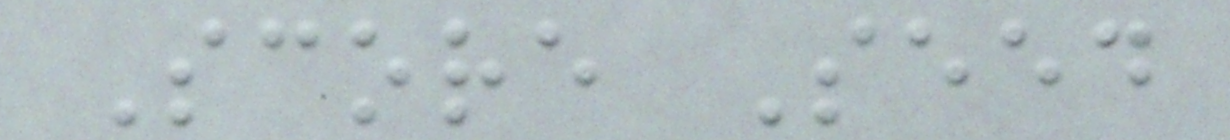Score Seed
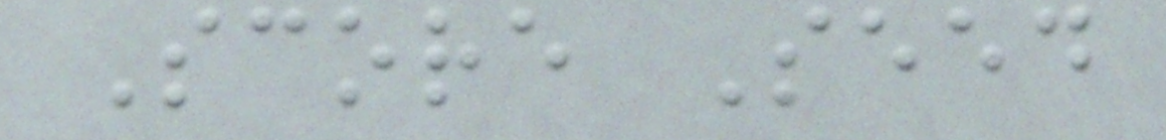Score Seed
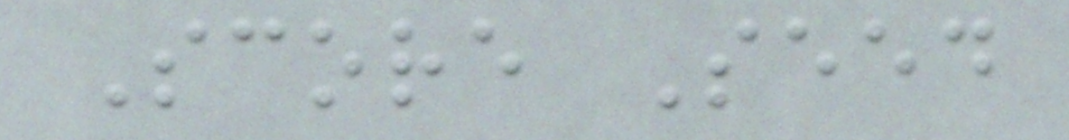Score Seed
